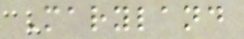Maryland
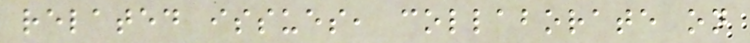related issues, collaborate on
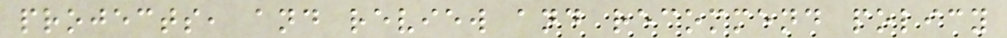projects, and review and recommend policy
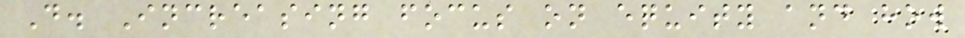D. Increasing focus on equity and how
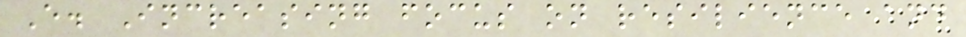E. Increasing focus on resilience and
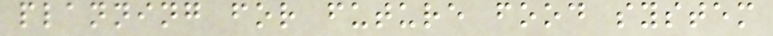planning for future food system
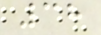38
